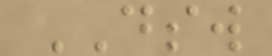DSW
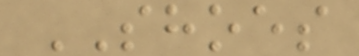SHOES
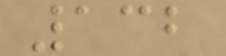132
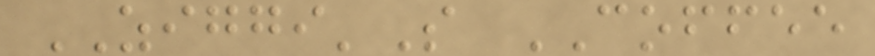ZIGGI'S COFFEE
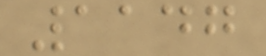1147
